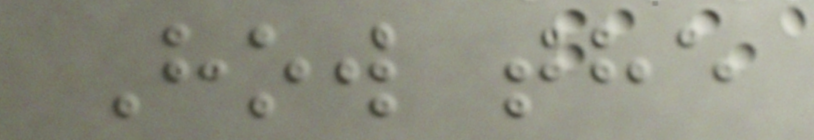How the
